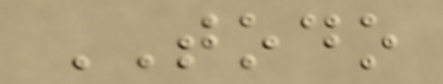TODO
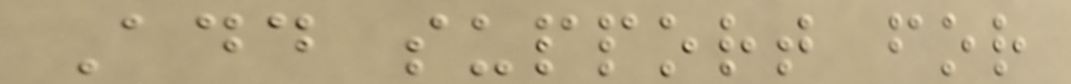Add support for
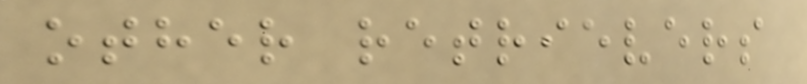other retrievers
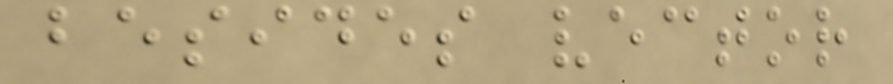besides vector
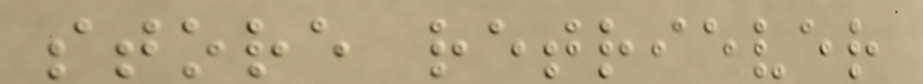store retriever
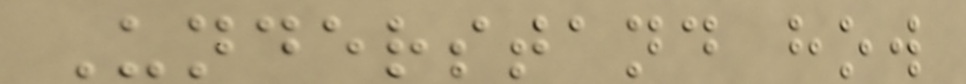Understand how
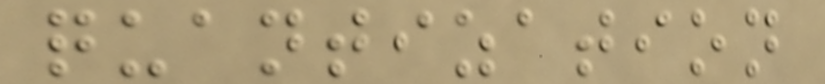quantization
